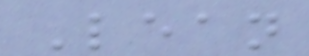Lean
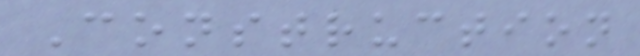Construction
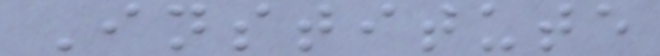Institute
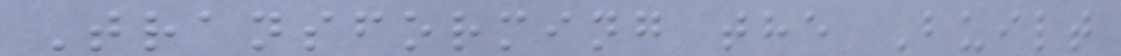Transforming the Built
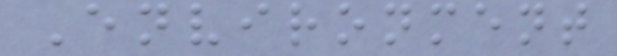Environment
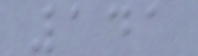141
